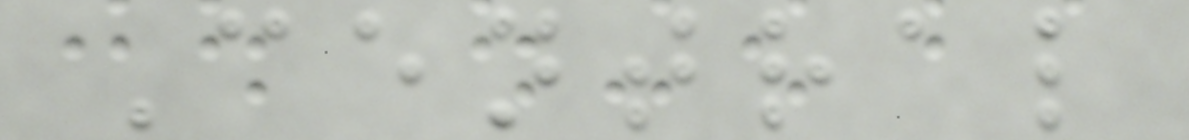Central
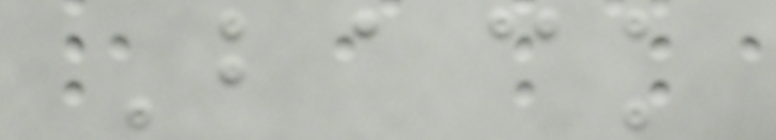Back
